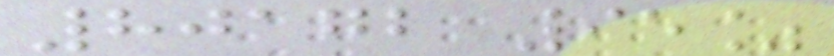80172 95%
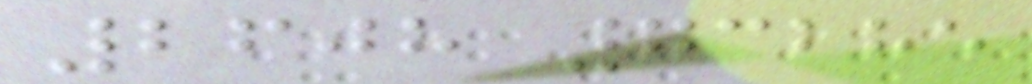2608 73285
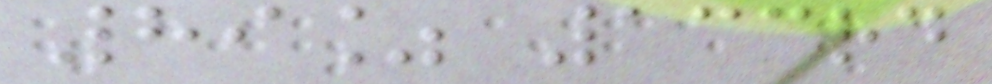89% 133rd
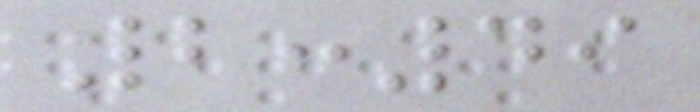2:49
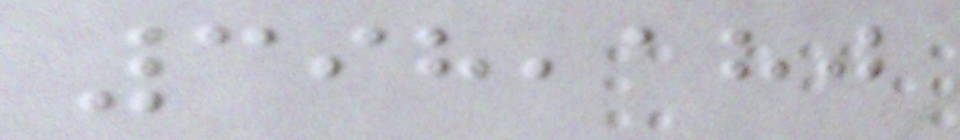398,180
